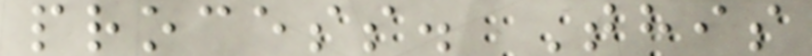process. This
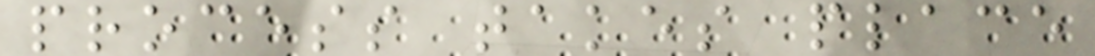process takes place
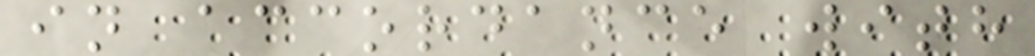in accordance with
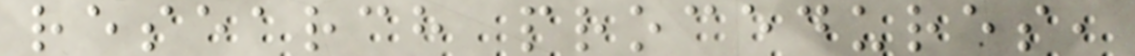research procedures,
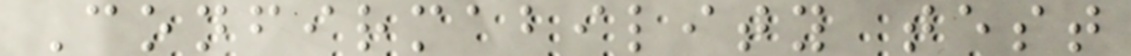Confirmability test
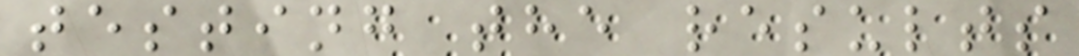testing the results
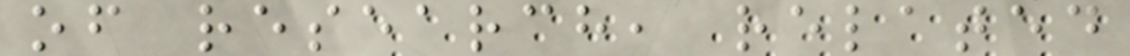of research, related
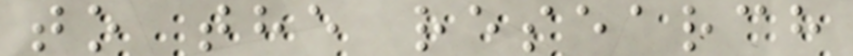to the research
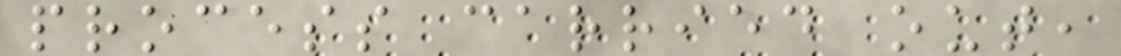process carried out,
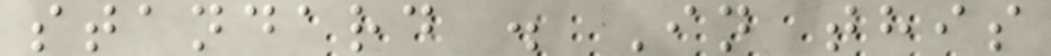standard . In this
